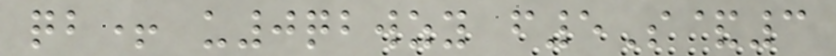qb+ u0qbwzy f5S&3
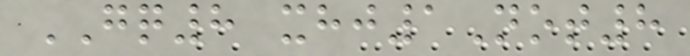GQ8 xhj1Not8
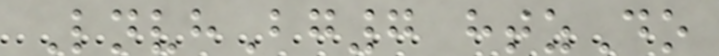LnvhBg7 htzDo
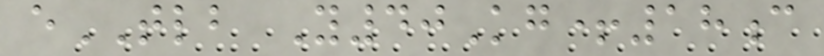eTLB Y40Kg+18c
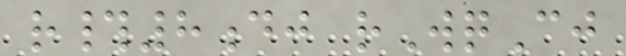r#8dj rWqCj
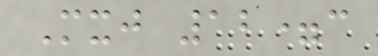Mxj 12=c
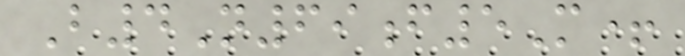B4N69f5M+
